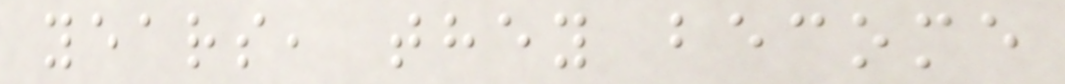years, they become
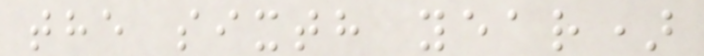the sixth year)
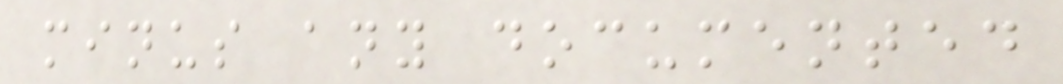minus any documented
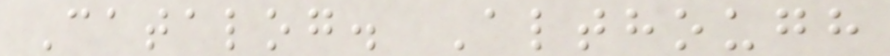Catalog. Although
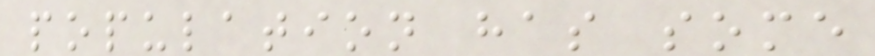population has some
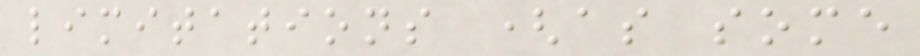limitations (as some
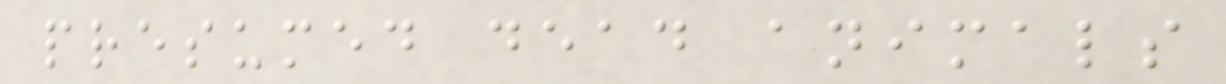presumed dead animals
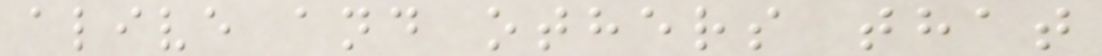alive and others that
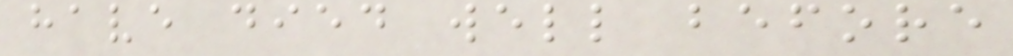have died well before
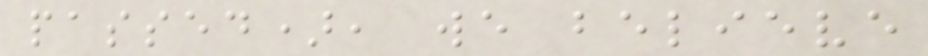passed), we believe
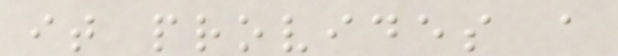it provides a
